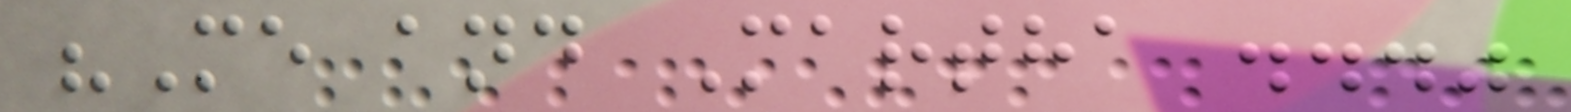"Me and Martha ..."
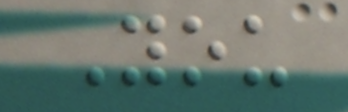You
